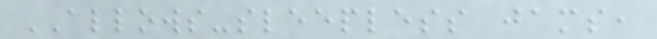ALLOWS-sleepless jams,
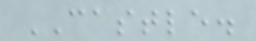CASTLE.
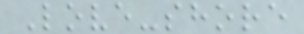Love-shore
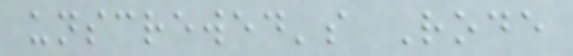unscrewed's Rode
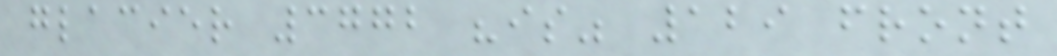glacier 3772 "is" 129 front
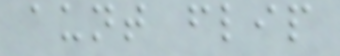aunt flip
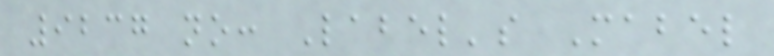9237 no: Label's Mabel
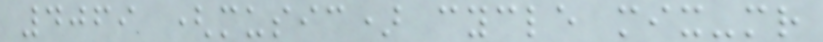4069 (music) cycle mix-mr
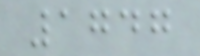1747
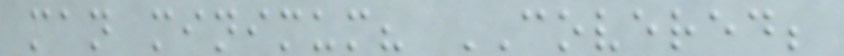man minimum? COVERED;
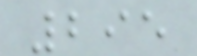295
